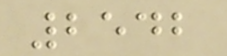2542
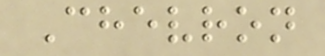Chevron
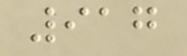917
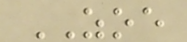ZOE
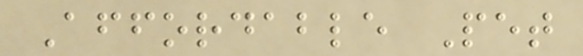Affordable Pet
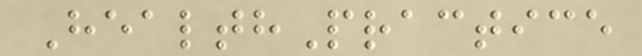HealthPractice
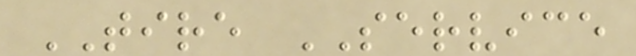TIRE SERVICE
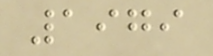1979
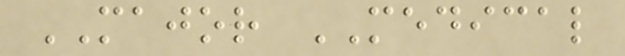MAJOR MEDICAL
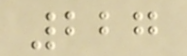227
